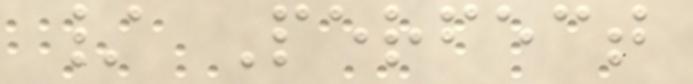/ Perfect
